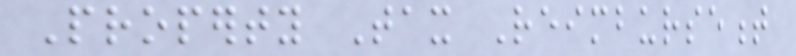Property Tax Reimbursement
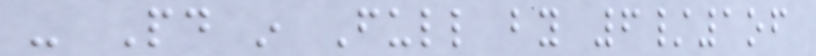- Paid in Full by 6/1of
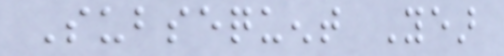Subsequent Year
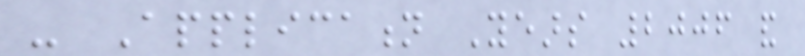- Application Years 2006 and
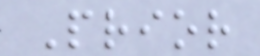Prior
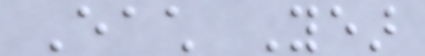Each Year
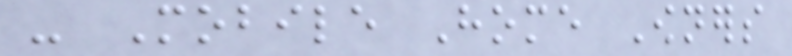- Mobile Home Owners
